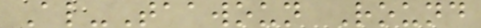Al-Taawoun Round
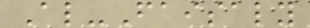Al-Faisaly
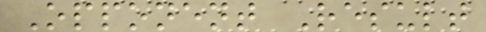Opponent Result
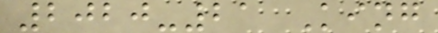2020-21 King
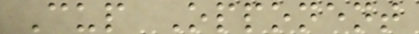Cup Opponent
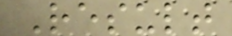Result
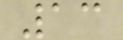13
